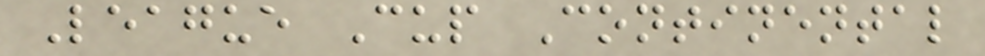League Cup Continental
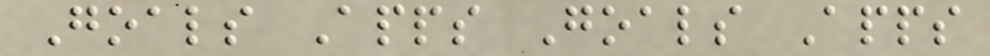Goals Apps Goals Apps
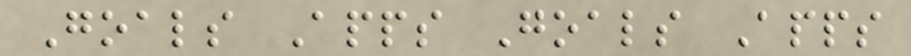Goals Apps Goals Apps
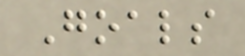Goals
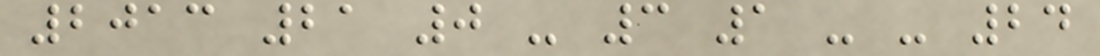2013 21 0 - 3 1 - - 24
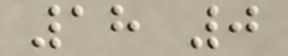18 0
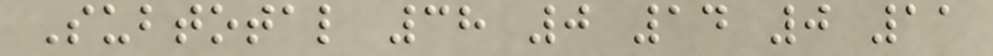Subtotal 38 0 14 0 11
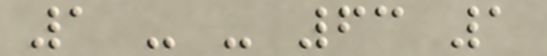1 - - 63 1
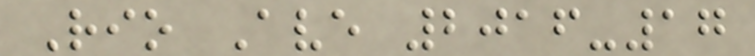Rio Ave 2016-17
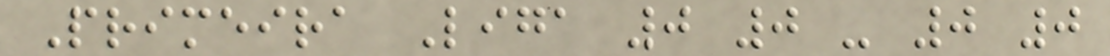Primeira Liga 0 0 - 0 0
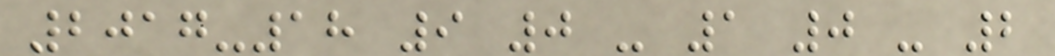2017-18 9 0 - 1 0 - 2
